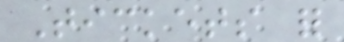Tickets for
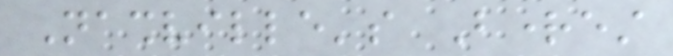Nashville's Brightest
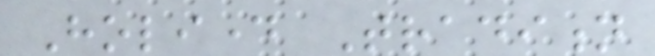Holiday Tradition
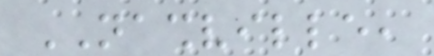NASHVILLE,
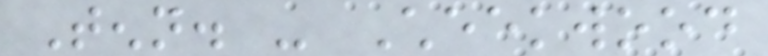Tenn. - Cheekwood
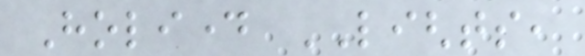Holiday LIGHTS,
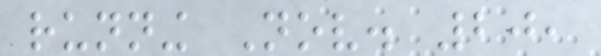running Nov. 20,
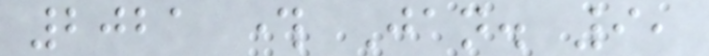2021 through Jan. 9,
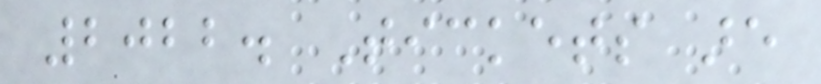2022. Tickets are
